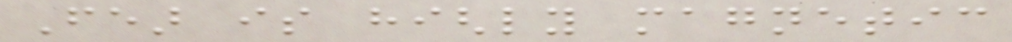Fear is highly magnetic
